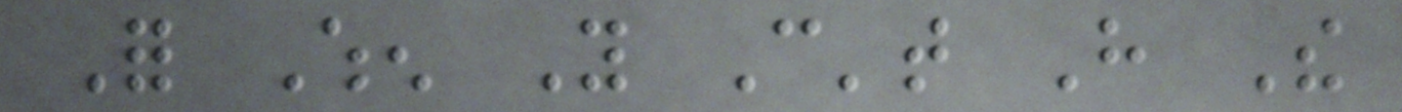For When You Can't Have The
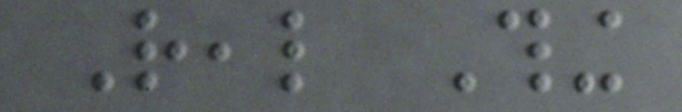Real Thing
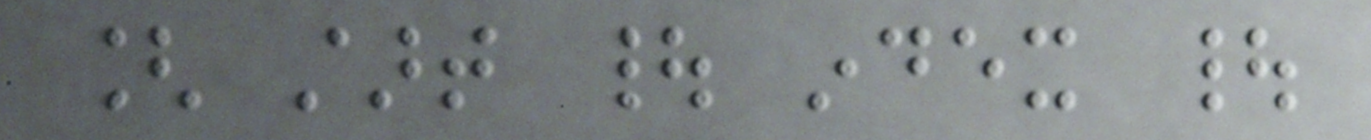[ start | index |
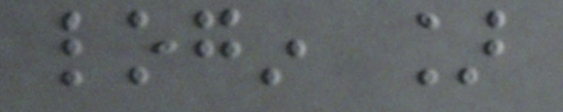login ]
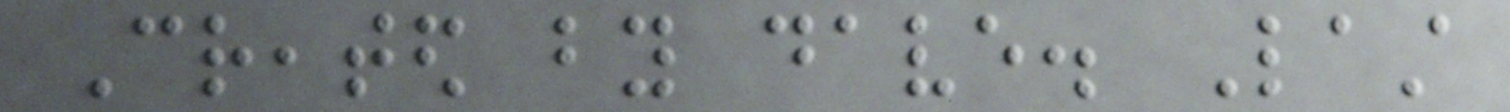Created by dave. Last
